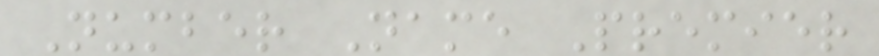Number Name Premier
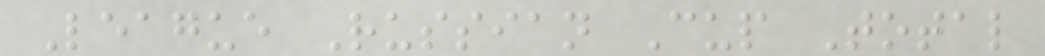League Russian Cup Total
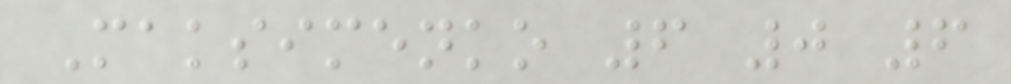Maksimenko 6 0 6
